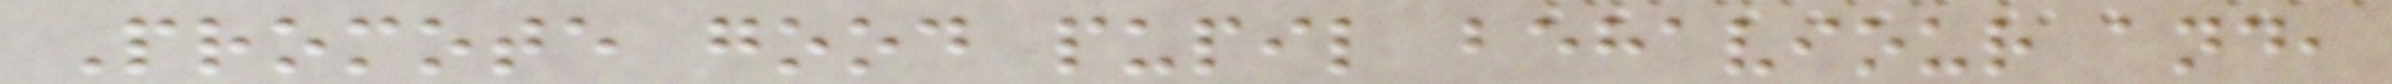Promote good pupil behaviour and,
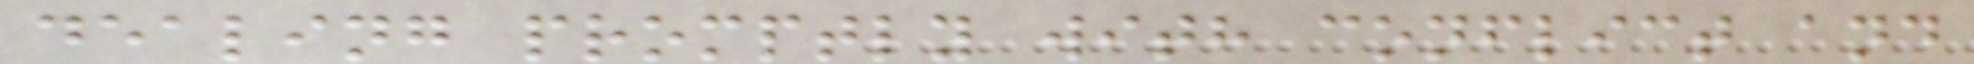dealing promptly with conflict and
